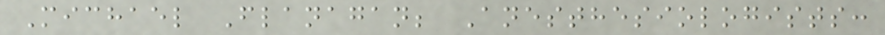Michael Flanagan; Anesthesiologists:
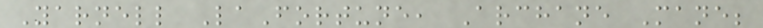Yarnell LaFortune, Archane Mane;
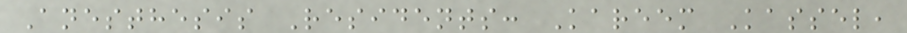Anesthesis Residents: Kareem Kassel,
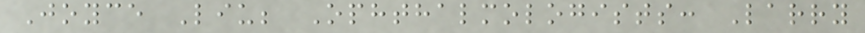Joyce Liu; Ophthalmologists: Larry
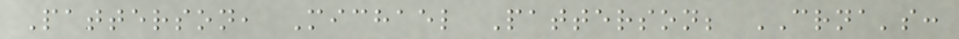Patterson, Michael Patterson; CRNA's:
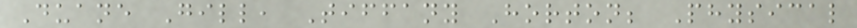Duane Gill, Tiffany Horton; Physical
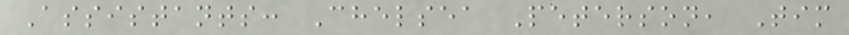Assistants: Chelsea Peterson, Tim
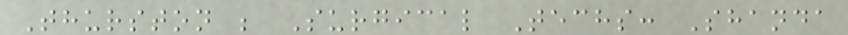Thurston ; Surgical Techs: Shanda
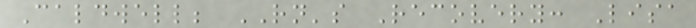Caldwell; RN's Recovery: Lisa
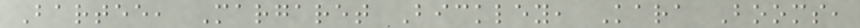Bartee, Margaret Bickley, Kara Booms,
